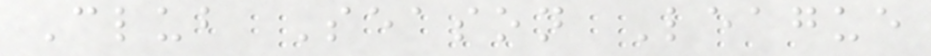Club Season League
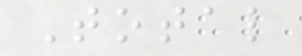Total
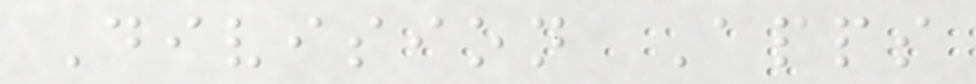Division Apps
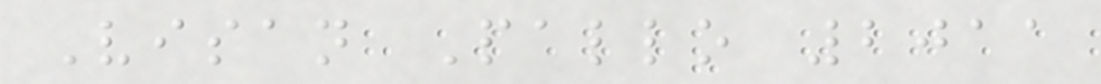Visan Pallo 2011
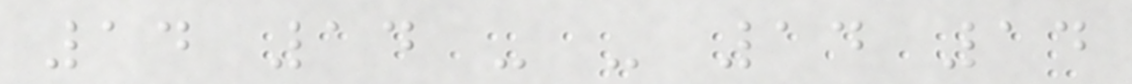14 14 - - 14 14
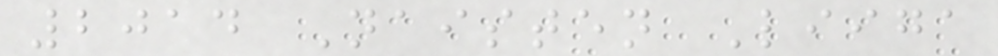2014 Naisten Liiga
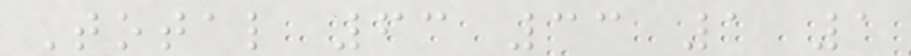Total 63 33 1 1
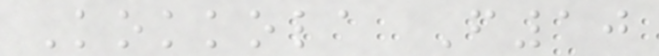Kokkola F10
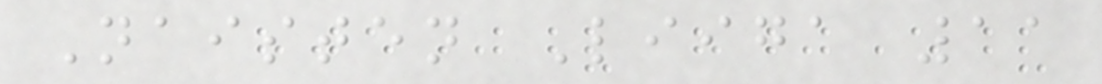Naisten Liiga 11
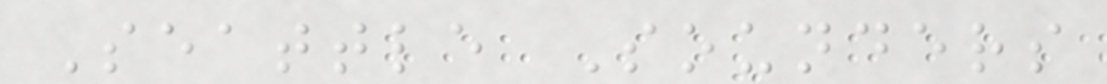Seattle Sounders
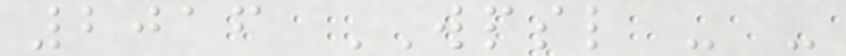2016 WPSL - -
